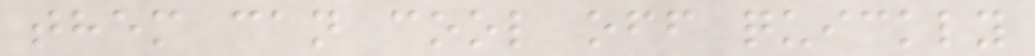them can cool off quickly
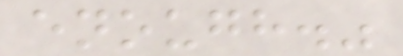enough."
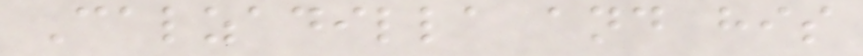Calzadilla and his
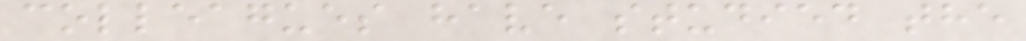colleagues have studied the
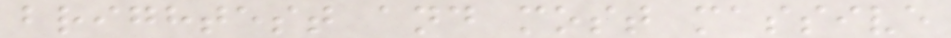brightest and most massive
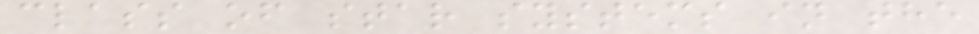class of star systems in the
